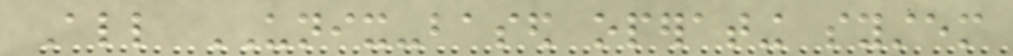All UNIX-based operating system
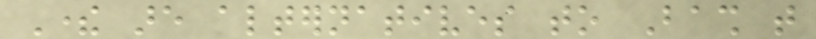There are alternatives to Bash that
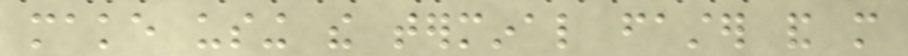make using the terminal faster and more
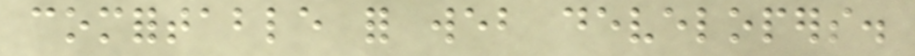comfortable for web developers.
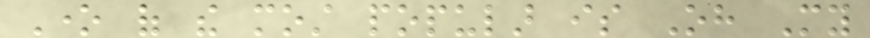One of the most popular is Oh My
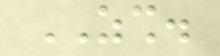ZSH.
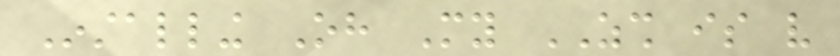Installing Oh My ZSH is very
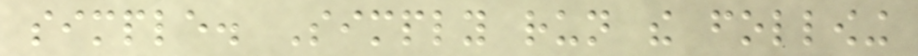simple. Simply run the following
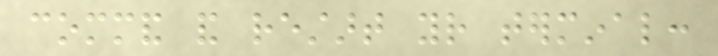command and restart your terminal:
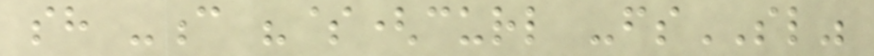sh -c "$(curl -fsSL"
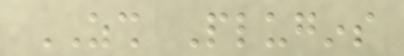ZSH Plugins
